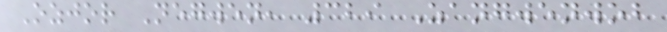Ozjor Negwen, 329 Zangwenwob
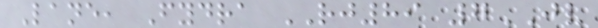Lane, Fydra RJ89 7JV
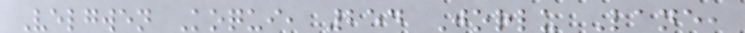Velgwen Koqui, 254 Jorlu Lane,
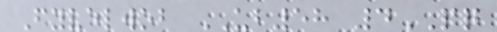Fyvelwob UB58 4PQ
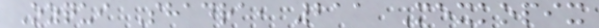Ozqui Shadra, 211 Mexkopix
